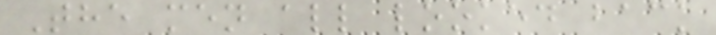The men all looked back
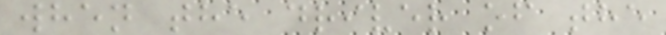when the driver of the
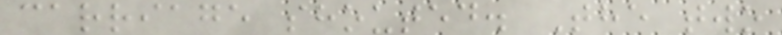carriage shouted. The two
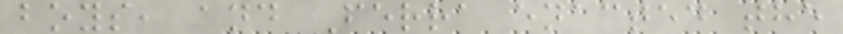boys, and Ferra enacted the
